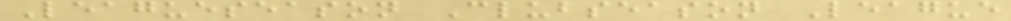Leagueseason Clubseason League
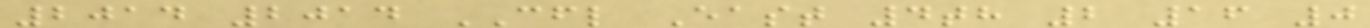2014 2014 CFL East 4th 2 16 0
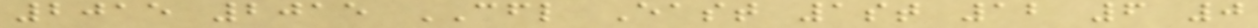2015 2015 CFL East 1st 12 6 0
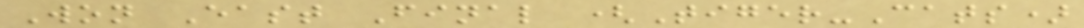Won East Final (Tiger-Cats)
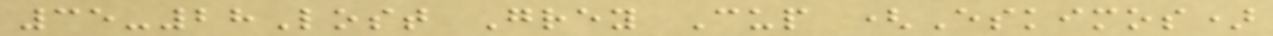35-28Lost Grey Cup (Eskimos)
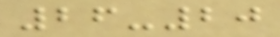26-20
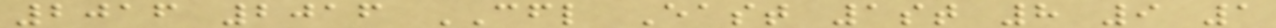2016 2016 CFL East 1st 8 9 1
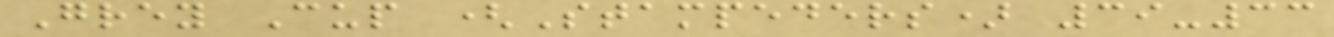Grey Cup (Stampeders) 39-33
